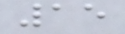15
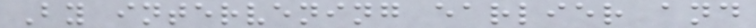By intervening earlier and
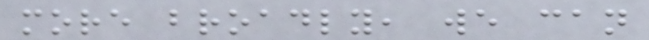more broadly, we can
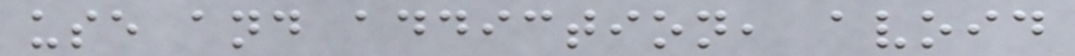use and addiction, avoid
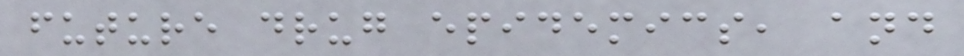future drug epidemics, and
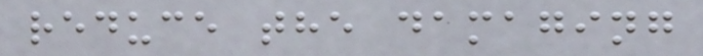reduce the damaging
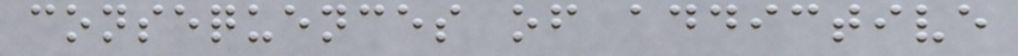consequences of addictive
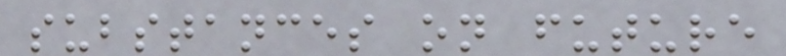substances on future
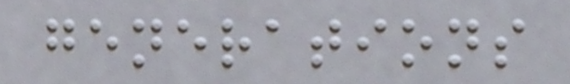generations
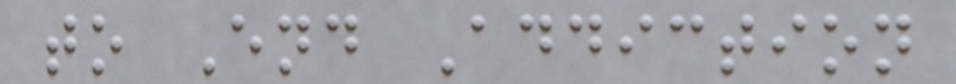to End Addiction
